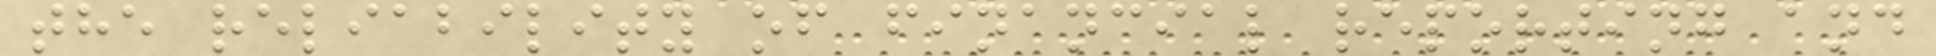the reliability of financial reporting and
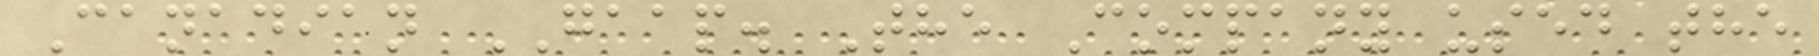Canadian GAAP. The Company used the
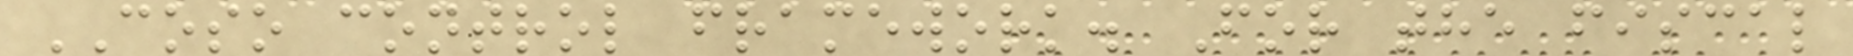COSO control framework. For the fiscal
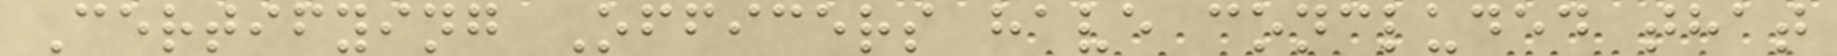Certifying Officers have concluded that
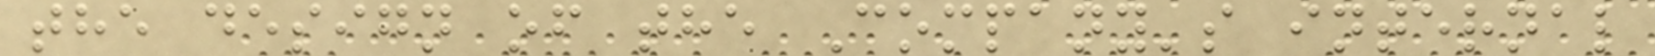the design of the Company's internal
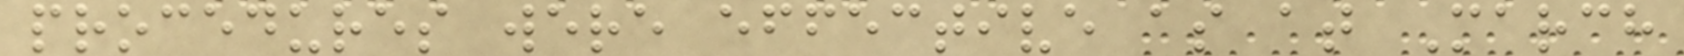procedures were effective as at March
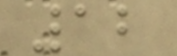12
